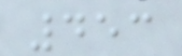453
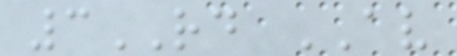3RD AV
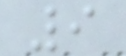9
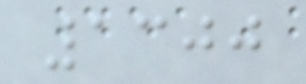1300
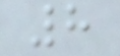8
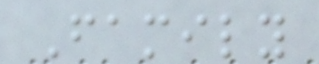Family
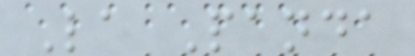La Panda
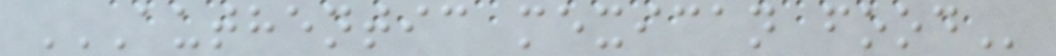AUTHENTIC MEXICAN FOOD
